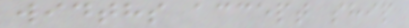widths accept ship
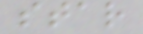star
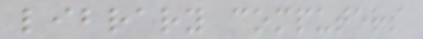library computers
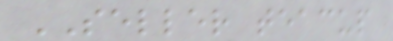SELLER teacup
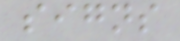signs
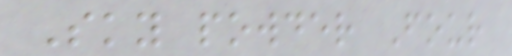Sky powder Four
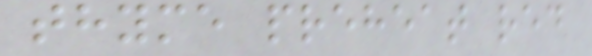thyme preheat red
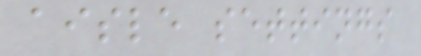aisle settings
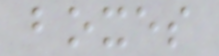boxes
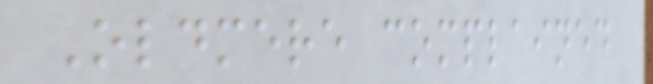Oldmere complained
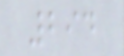294
